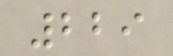229
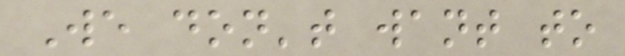We don't want to
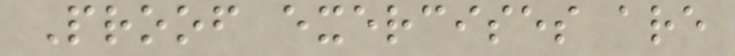Proof exercises are
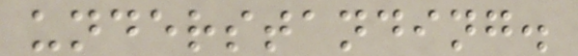understanding.
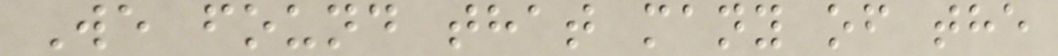We found that many of the
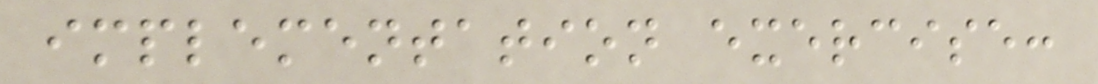implementation exercise:
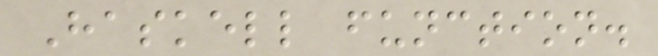Haskell function.
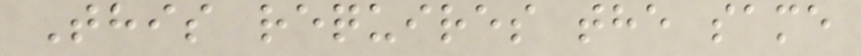This requires the same
